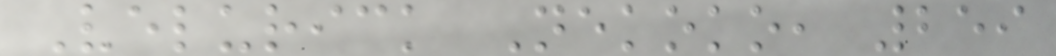Velurick Nekoko, 259
